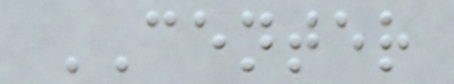CENTER
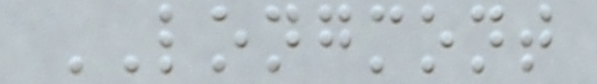LONGMONT
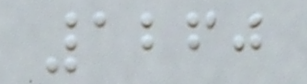1260
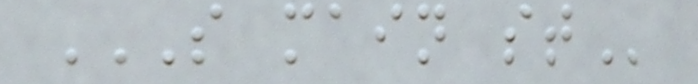S MAIN ST
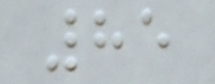85
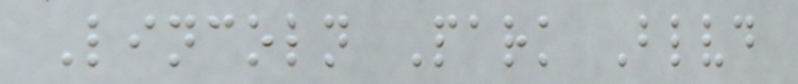Lincoln Park Blvd
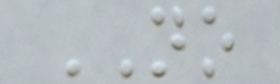NO
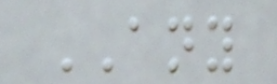ANY
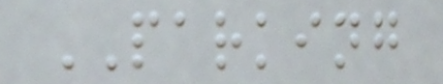PARKING
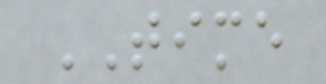TIME
